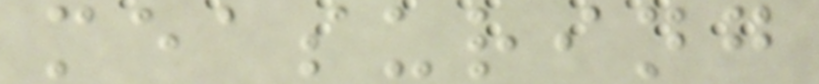measuring
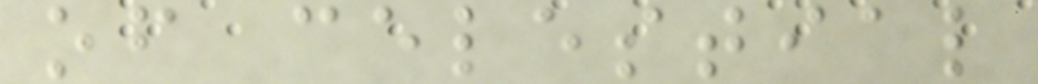of celestial
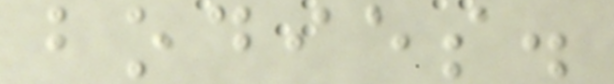bodies.
